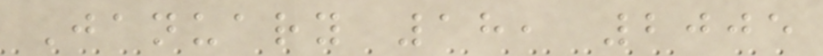January 18, 2005
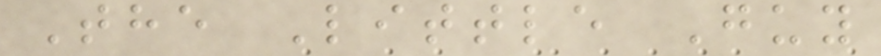The Little Guy
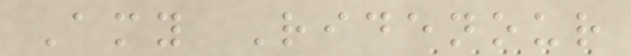Amy Ridenour
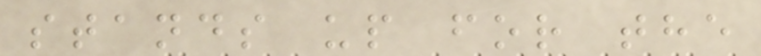stands up for the
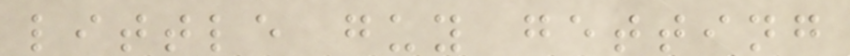little guy getting
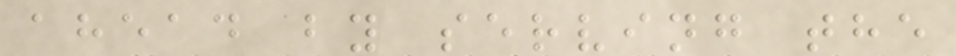ahead by serving the
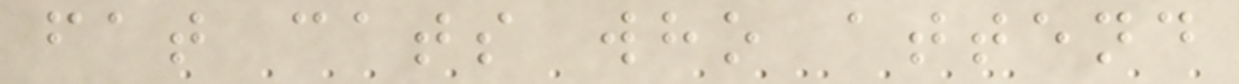fat cats who attend
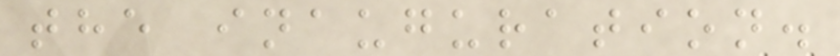the inauguration.
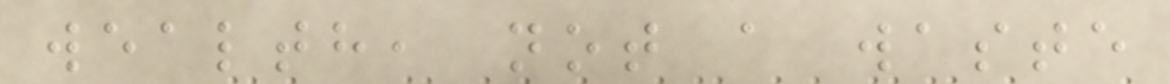wealth, not a waste
